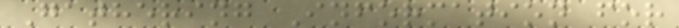Gathering Information for
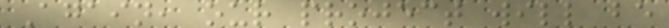Again, our project will be
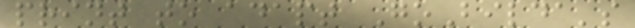print to adapt GoBilda's
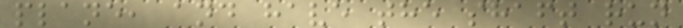plane, and have the shaft run
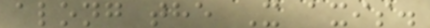along the X axis.
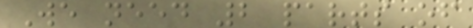We need 2 parts of
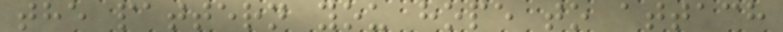the pattern you hope to attach
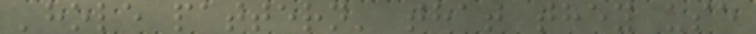'hole pattern' that they use
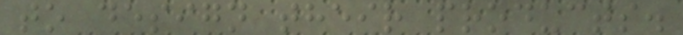to design their products.
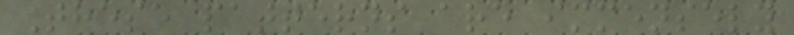These patterns are immensely
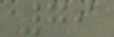79
